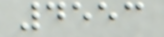4553
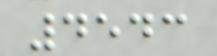4543
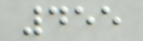455
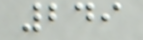249
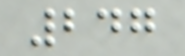247
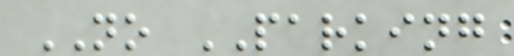NO PARKING
